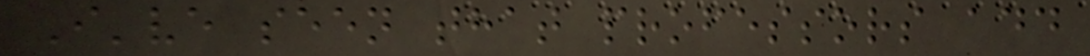I've seen that professors add
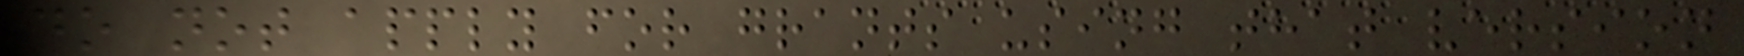do not apply for grants using that version
